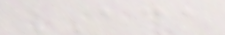ACA
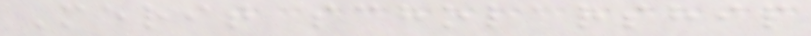Merit scholarship
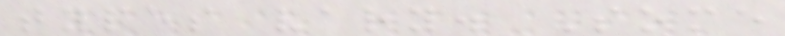types vary. Some
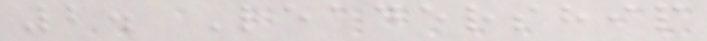2. Leadership
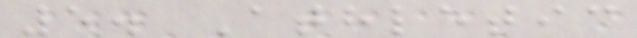5. Athletic
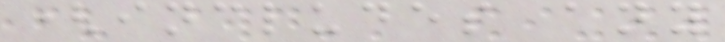(includes any
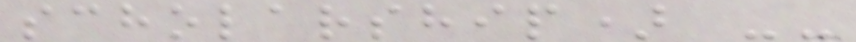scholarship) --
